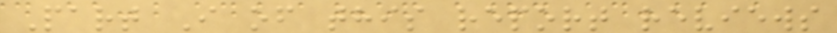Part I of this report reviews
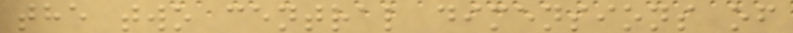the two central dimensions of
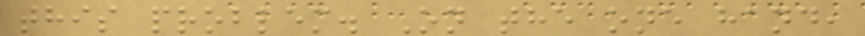this problem. On the one hand,
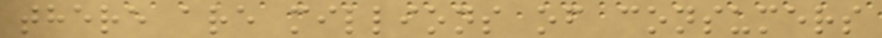there are millions of consumers
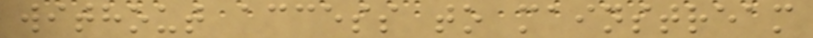without access to mainstream
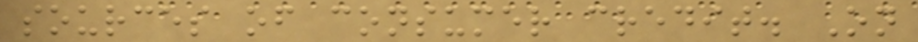sources of consumer credit. On
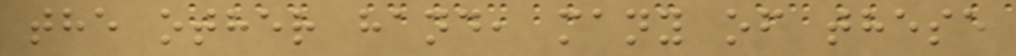the other hand, many of these
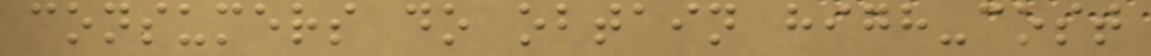consumers do obtain high-cost
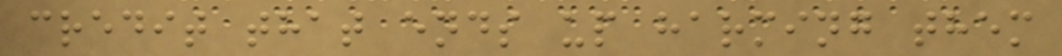credit that ends up harming them
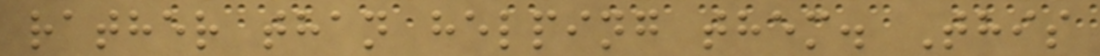rather than helping them. This
